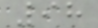98
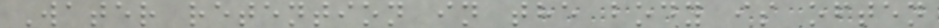Water retention in the body is often
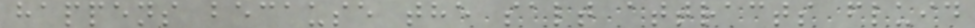happens because the salt attracts fluid
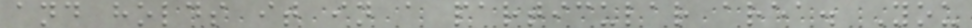and holds it in a particular area. You
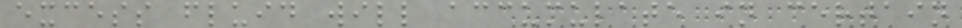excess fluid will accumulate in certain
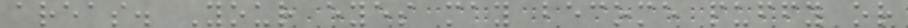areas. Your eyes may become puffy or
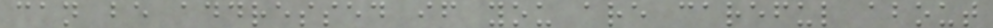can be addressed if you are careful about
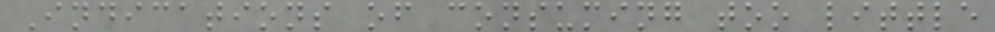Indications of consuming too little
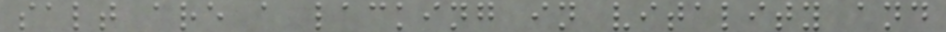salt are a lacking in vitality and
